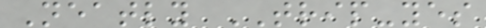Neatly TRIP-yes
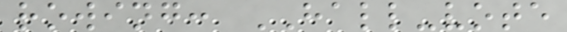rowing: HALL-vote
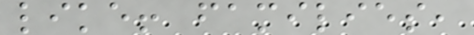like! families,
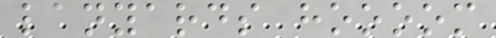lanyards hoooom
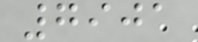7901
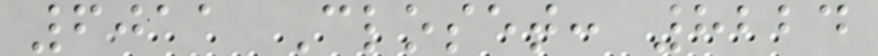6011 Closet: 8224
